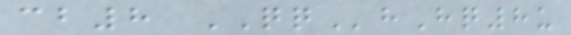cb8 QQhHq8u
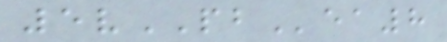5vPBea8
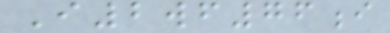I2wf76i
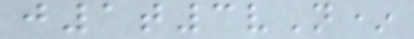j1t3vN*
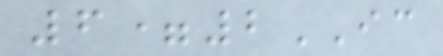6=2IC
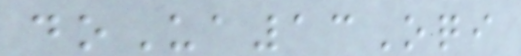doUa13Oqi
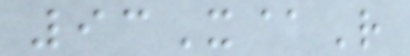93X@R
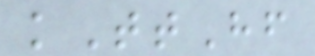kTtHf
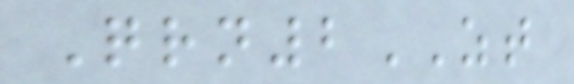Qrn2ZT
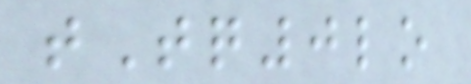tTq0lo
